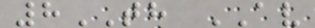8TH AV
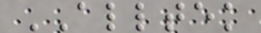ALLTEK
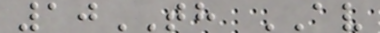10TH AV
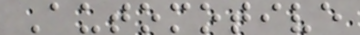Automotive
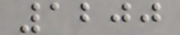1200
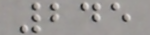245
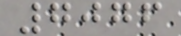7076
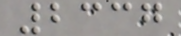2337
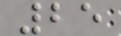25
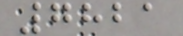7821
